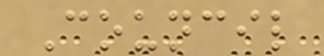Council
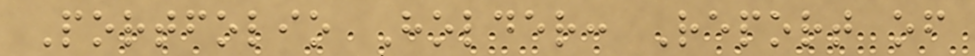Portfolio Holder: Report of
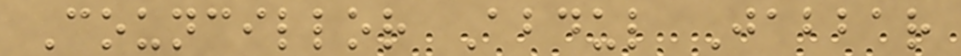Councillor Abdul Jabbar
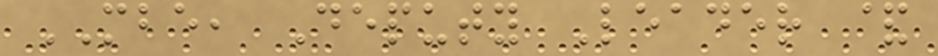MBE, Deputy Leader &
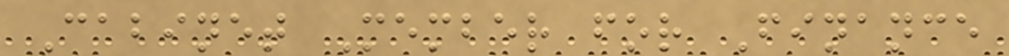Cabinet Member for Finance
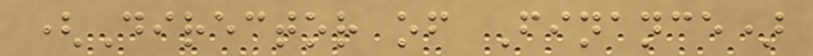(Director of Finance)
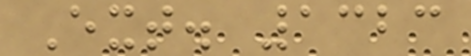Ext. 1323
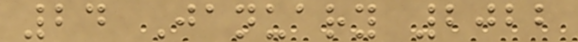24 January 2022
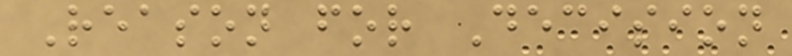Reason for Decision
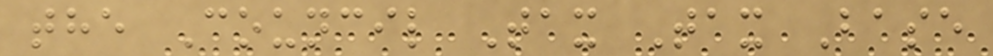the Council Tax Tax Base
